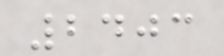2403
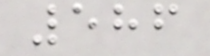586
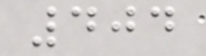404
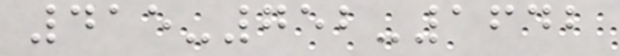415-752-1642
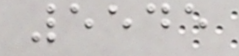5545
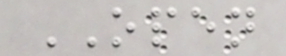OPEN
